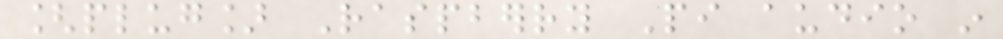[plug] Raspberry Pi audio in
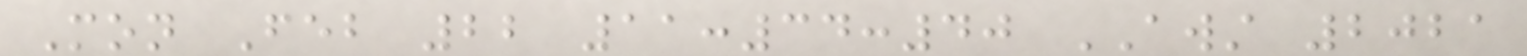Mon Feb 22 11:34:40 AWST 2021
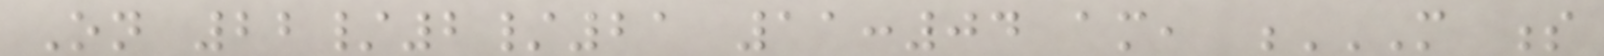On 22/2/21 11:04 am, M S
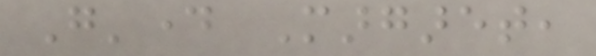G'day Margaret,
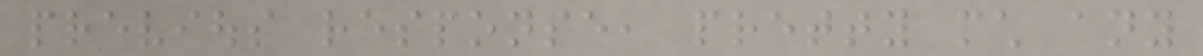previous response, pretty much any
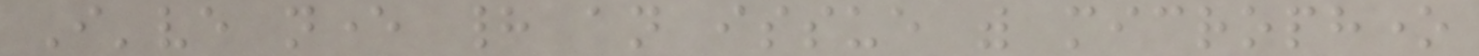I've never had an issue with microphone
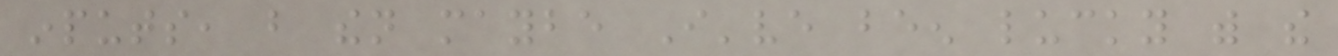inputs, but then maybe I've been lucky with the
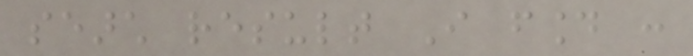search result I found :
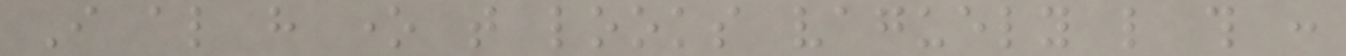I also have one that looks vaguely like this :
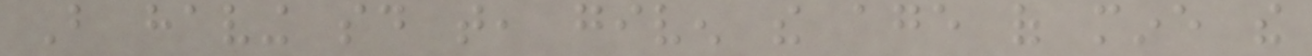But having said that, given the age of mine the
